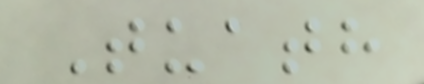Tuath
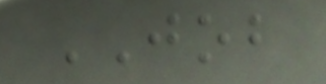JOB
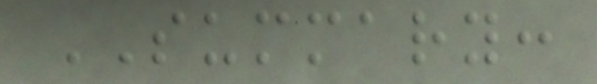SUMMARY:
